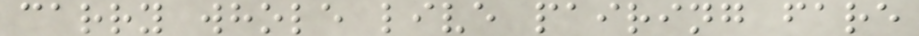carry whole live pairing fare
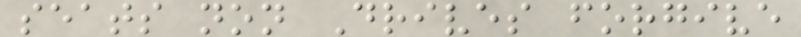seats non Drives forgive
